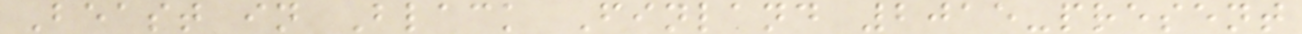Beast in Black Finland 2015-present
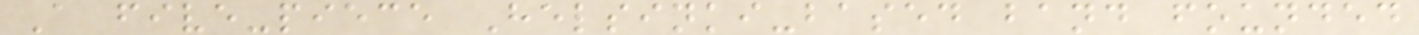A five-piece Helsinki-based band founded
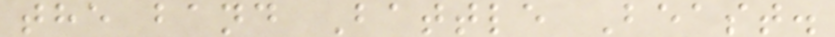the band Battle Beast.
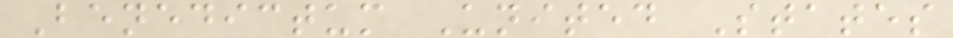Benedictum United States
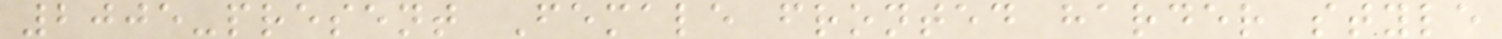2005-present Female fronted harder style
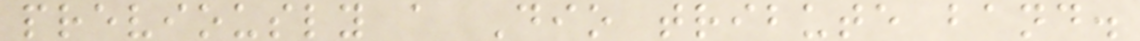previously a Dio tribute band.
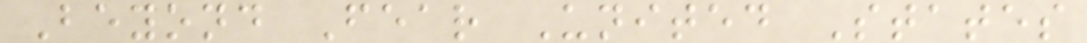Beyond Fear United States
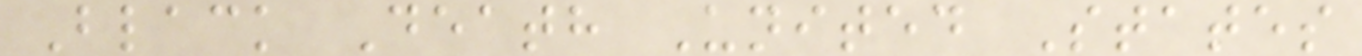Black Death United States
